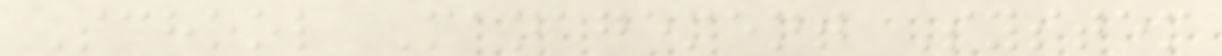School Management System
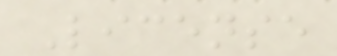License
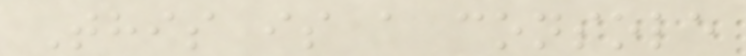This is a console
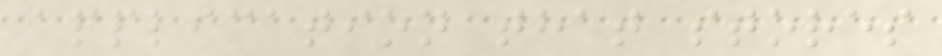application that stores
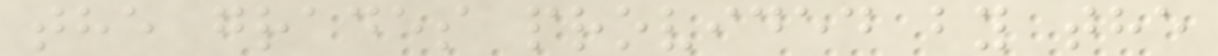the grades provided by the
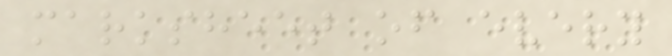marksheet of every
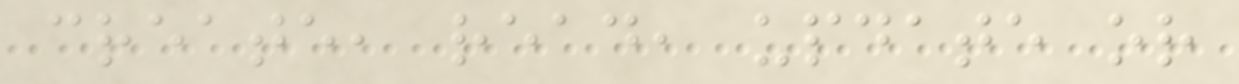create, read, update or
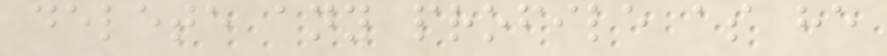delete any profile as he
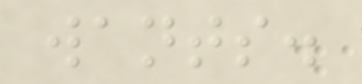wants.
